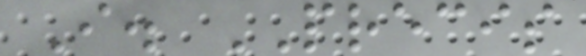I. PRECIS
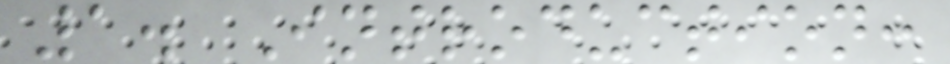1. Introduction:
